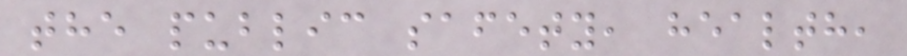the public safety, health,
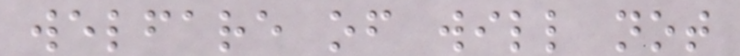welfare of will not
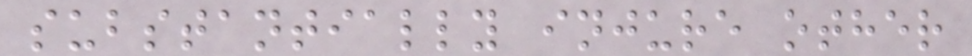substantially injure other
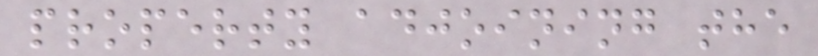property adjoining the
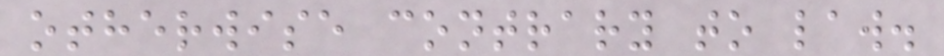otherwise contrary to law.
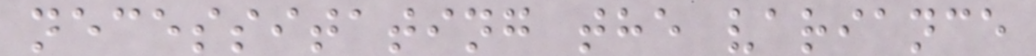necessitating the variance
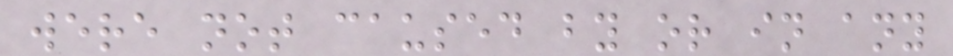were not caused by or in any
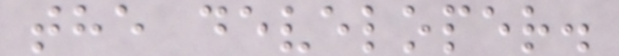the developer.
